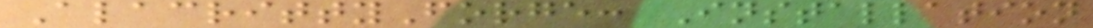AlacrittyForge: Installation
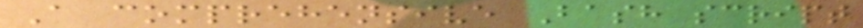A comprehensive Bash script
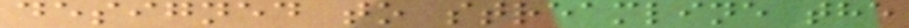designed to streamline the
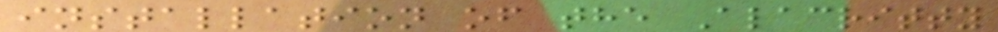installation of the Alacritty
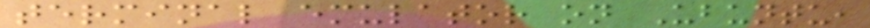terminal emulator on Ubuntu,
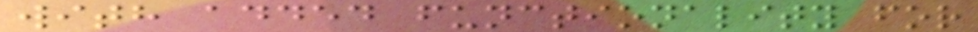with added functionality for
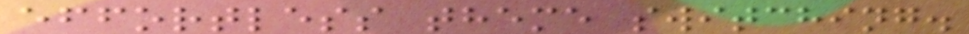effortless theme switching.
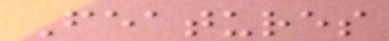Features
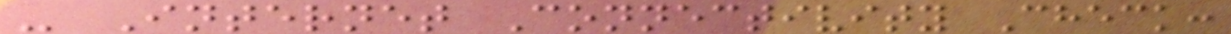- Internet Connectivity Check:
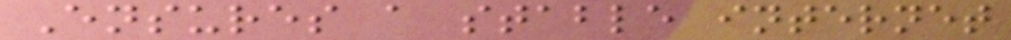Ensures a stable internet
